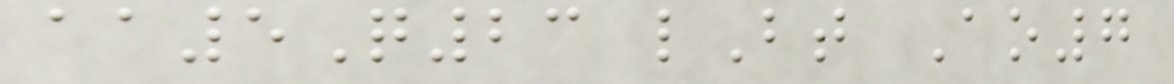aa5Q23 lBt Ao7
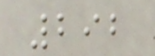292
